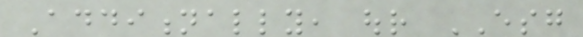Additionally, our ESG
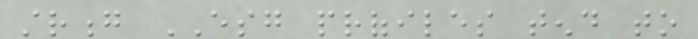strong ESG profiles tend to
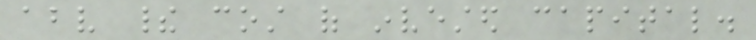above their cost of invested capital.
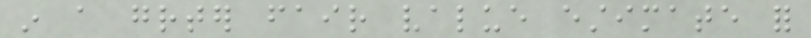in a greater fair value estimate for
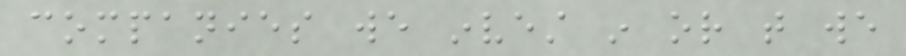companies we invest in or that we
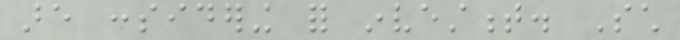are considering for investment. Such
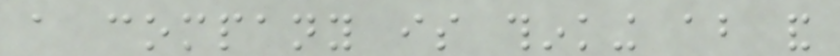a company is thinking about and
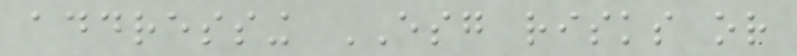addressing ESG risks or
